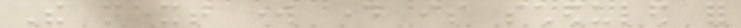The next work day is scheduled for
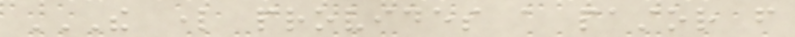THE LORD PROVIDES A PASTOR FROM
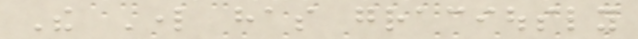The Lord has graciously
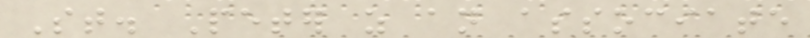St. Peter as an associate
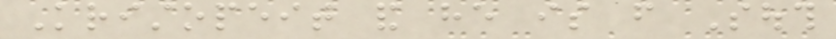Kristopeit and he is from South
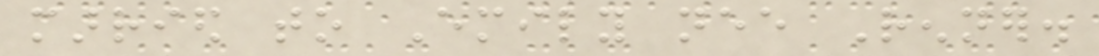married to Emily nee Renner.
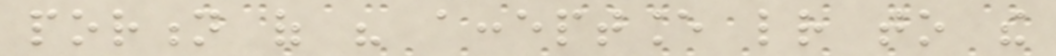portion of his acceptance letter to the
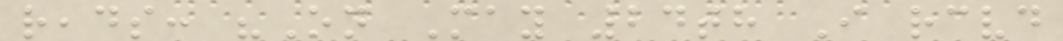reads: "On May 24th I received
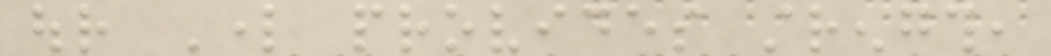our Lord provides strength,
